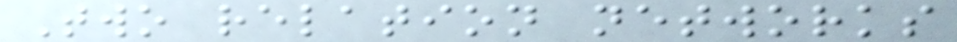Two relation networks
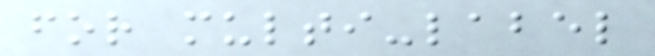for multi-label
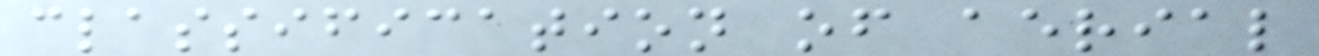classification of aerial
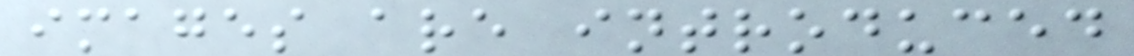images are introduced
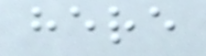here
